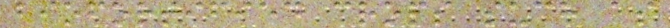biofortified crops such as
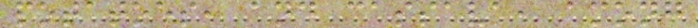potatoes, and cassava, among
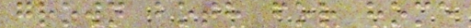grown both for home
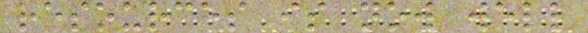resources is now well
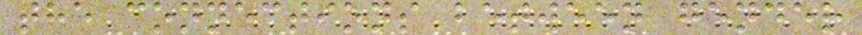the connections between gender
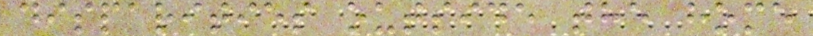disparities outside the home
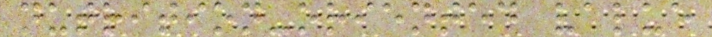nutrition-oriented value
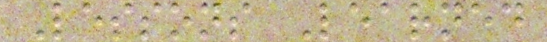Lessons Learned
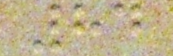84
